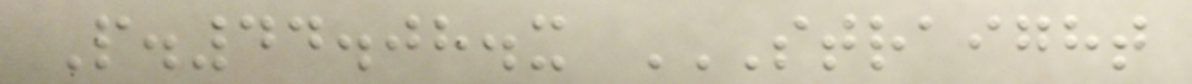P.44.08.x STRAIGHT
